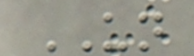UN
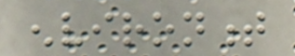environment
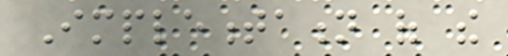Implementation of the
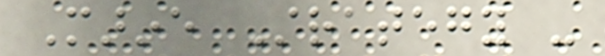Marine Strategy -
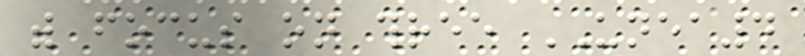with focus on three UNEA4
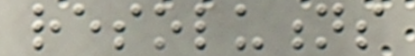resolutions
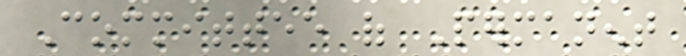Committee of Permanent
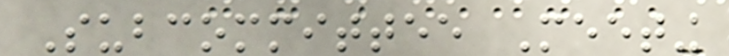Subcommittee Meeting
